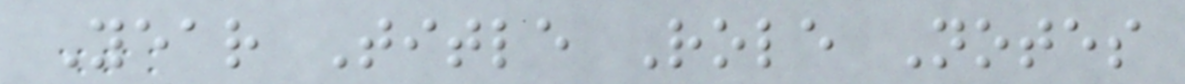Year Title Role Notes
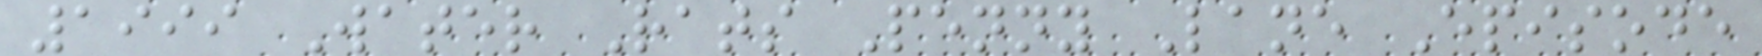1999 Water Rats Penny Lane Episode
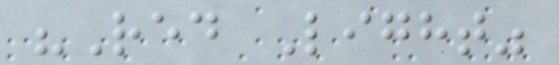"Red Light"
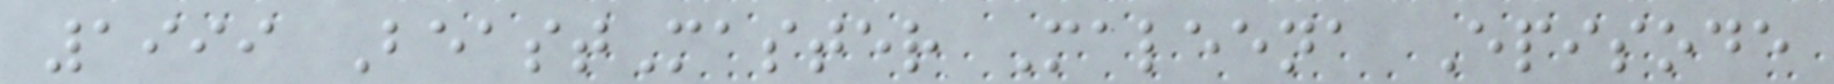1999 BeastMaster Maleena Episode
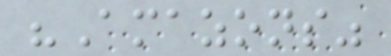"Amazons"
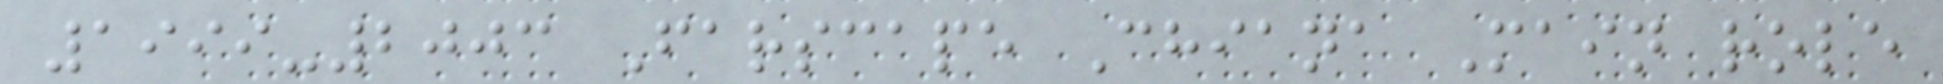1999-2003 Farscape Chiana Main role
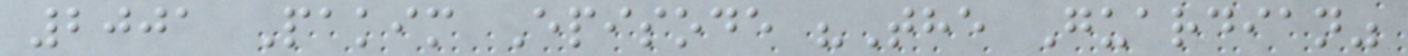2001 Pakim Episode "The Guardian"
